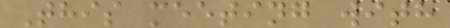This meeting with
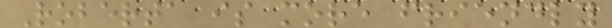Roberta is more friendly
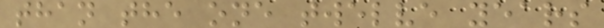than the one twelve years
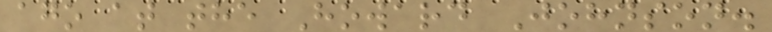ago at the Howard Johnson.
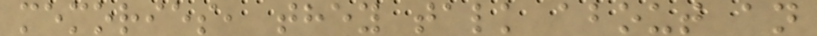memories, they talk about an
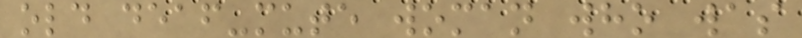old deaf-mute woman who was
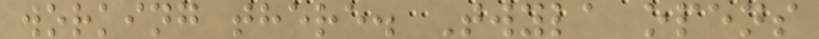working there. Twyla opens
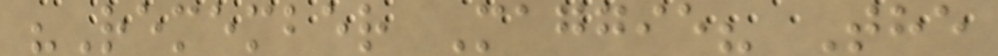"Remember Maggie? The
